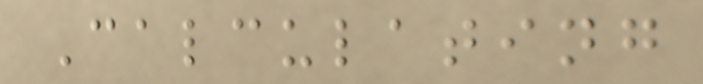Calculating
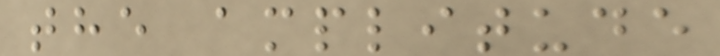the amplitude
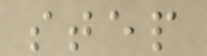step
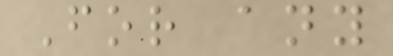For any
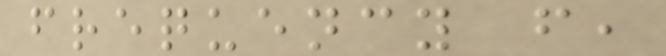frequency f,
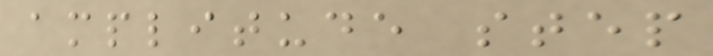amplitude step
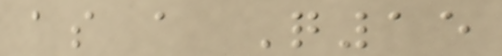as a Q15
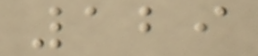129
